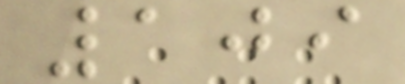109
